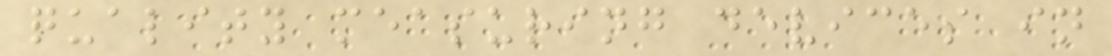quality measuring devices in
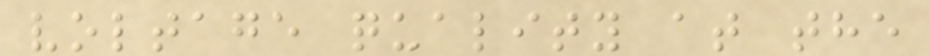voltage quality at the
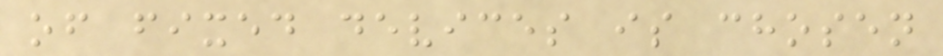of fixed devices is chosen
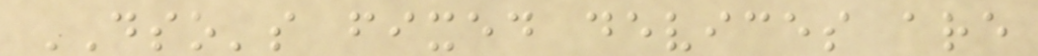DSO's fixed devices are
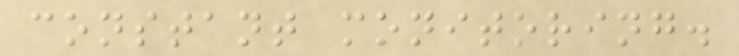constant monitoring.
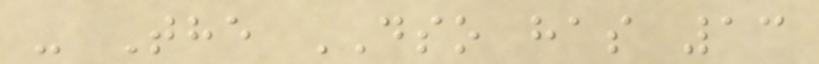- The DSO has 13
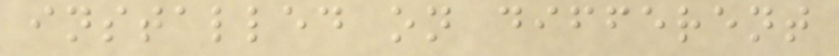installed on different
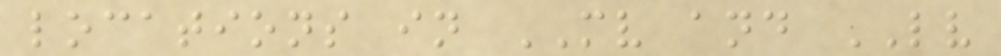locations in MV and LV
